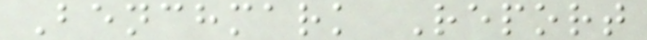Benchmark Report
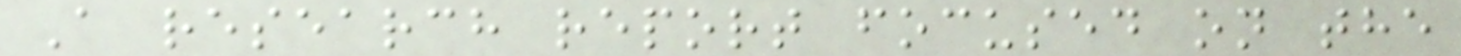A research report focused on the
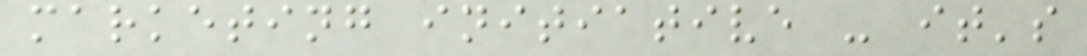marketing initiative - it's
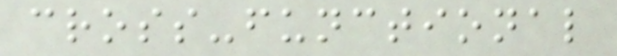cross-functional
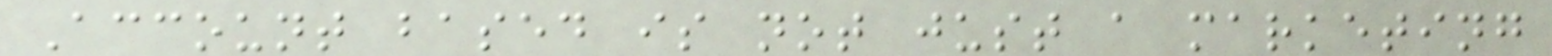Account based is not just a marketing
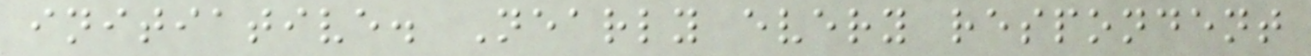initiative. Nearly every respondent
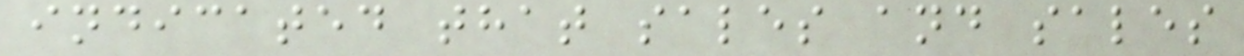indicated that sales and sales
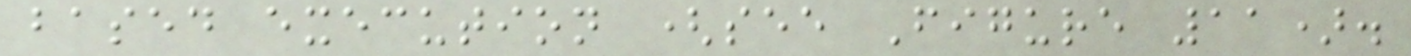based execution (see Figure 11).
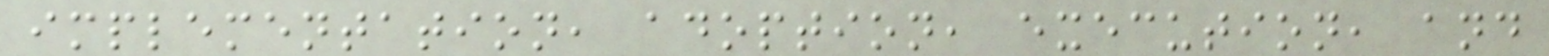implementation, adoption, execution, and
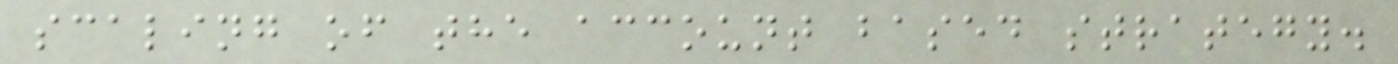scaling of the account based strategy.
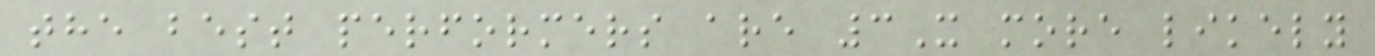the best performers are 3X more likely
